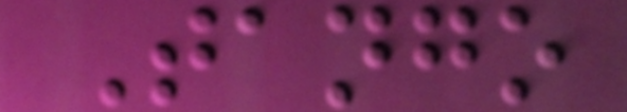Tango
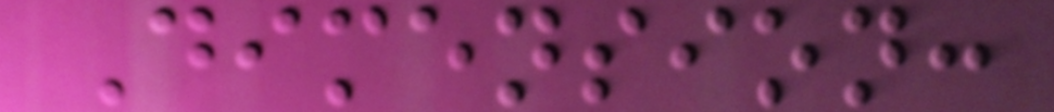Dimension:
